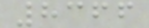8366
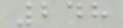248
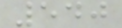540
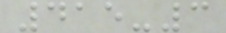415-3
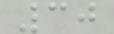30
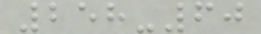258-60
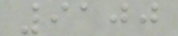9100
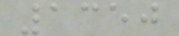1350
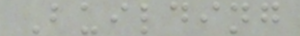Building
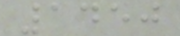1450
